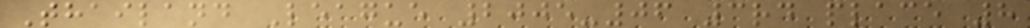Thailand League 2005-06 3rd place 8
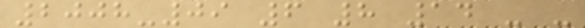2008-09 6 8 14 - -
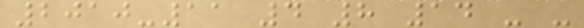2010-11 4 8 14 - -
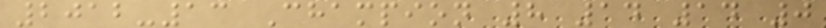2012-13 Champion 8 14 14 0
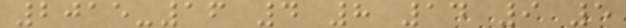2015-16 4 8 14 9 5
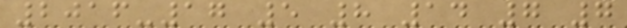2016-17 5 8 14 7 7
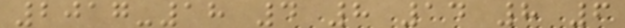2017-18 4 8 14 8 6
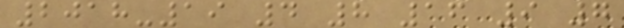2018-19 4 8 16 9 7
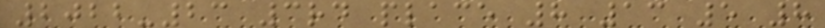2022-23 3rd place 8 13 5 8
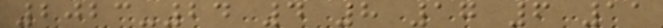2023-24 4 8 17 6 11
